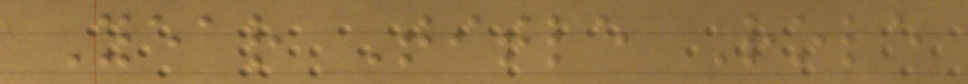Year Title Role
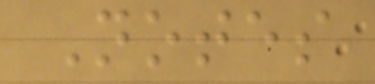Notes
